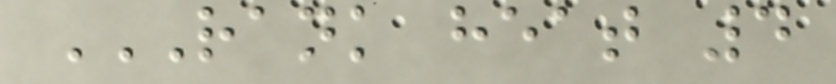RANK HEAT 4
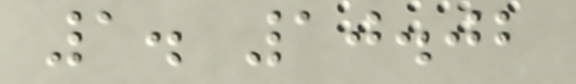1. 10.02
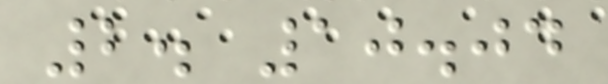2. 10.04
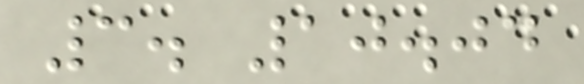3. 10.04
